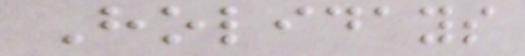Holidays
